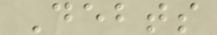Debts
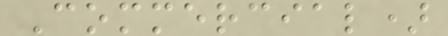Commercial)
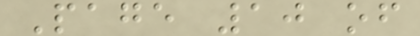Page 10 of
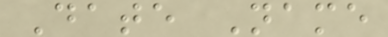Date Name
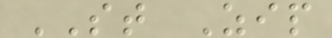ST Zip
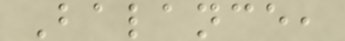Balance,
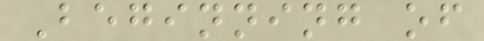Beginning of
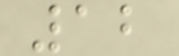12
